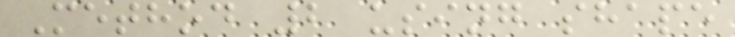Method 2 using shape
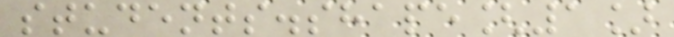students.shape[1]
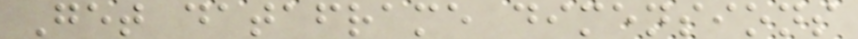Get dataframe dimensions
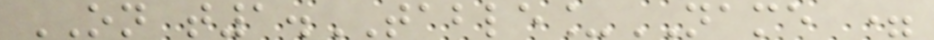ON t1.TABLE_NAME =
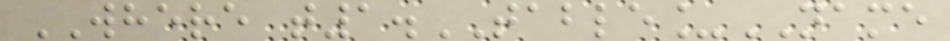WHERE t1.TABLE_NAME
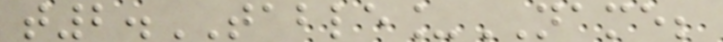t2.TABLE_NAME;
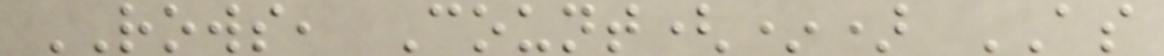ROWS, Count(*) AS
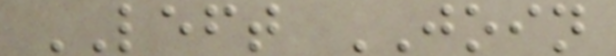LEFT JOIN
